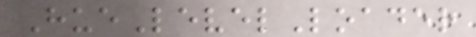HueLevelLoader
